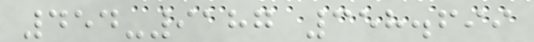454-9187 358.699
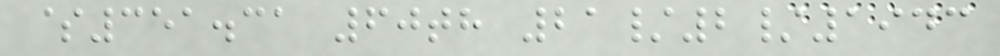$351.31 60th 21/2/1943
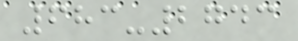683-2743
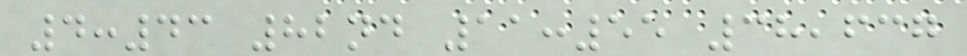4:43 82nd 11:55 38,637
